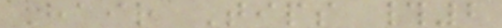Hair Tips #2
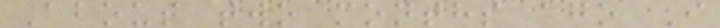About two months ago I
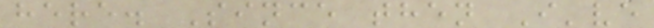here. Since then I've
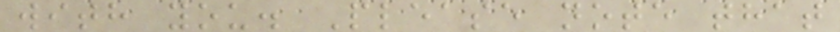with you. Please note that
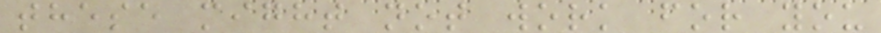these might not work for you
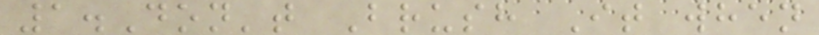1.Don't Brush It when
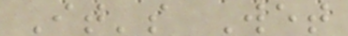It's Wet
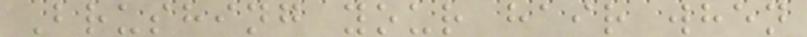Brushing your hair when
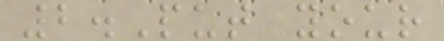2.Put your
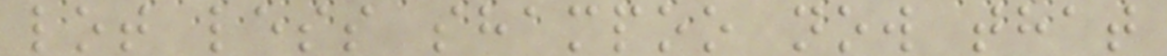lot less shampoo now that
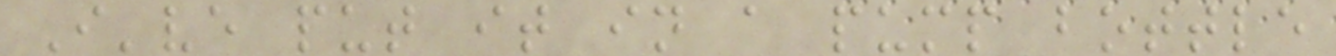I've put it in a pump bottle
